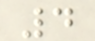4
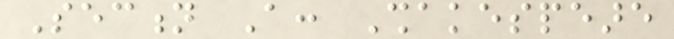Section A: Shakespeare
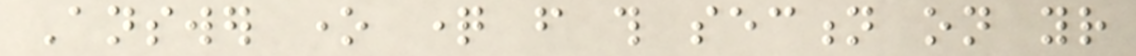Answer one question from this section on your
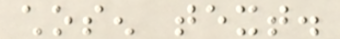chosen text.
